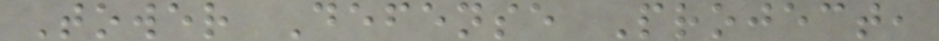Tower Defense Project,
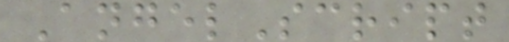AngelScript
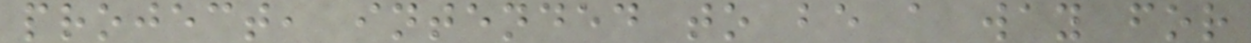project, intended to be a way for
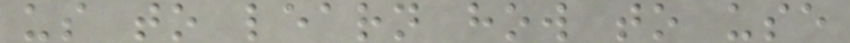us to learn how to use
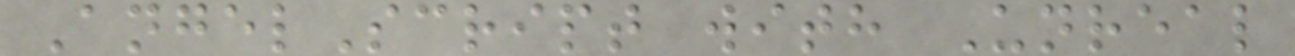AngelScript with Unreal
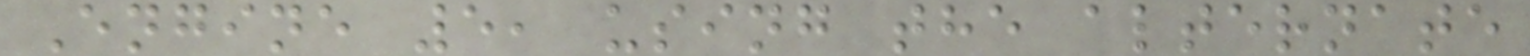Engine 5, using the alternate
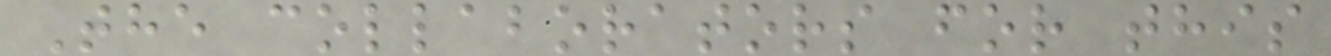The collaborators for this
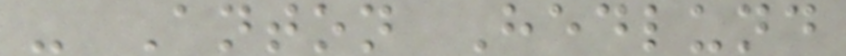- Anton Hedlund
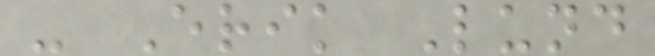- Erik Lund
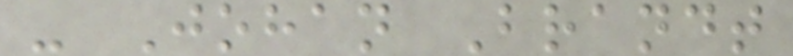- Johan Brandt
